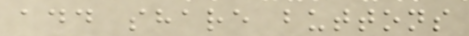add share buttons
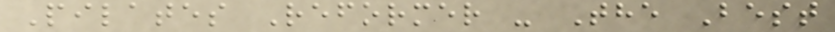Pilates Reformer - The Best
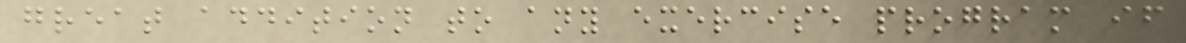great addition to any exercise program if
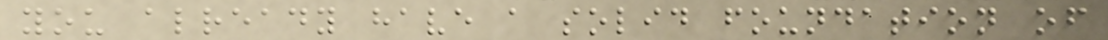you already have a solid foundation of
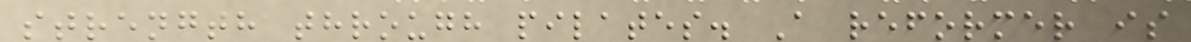strength through pilates. A reformer is
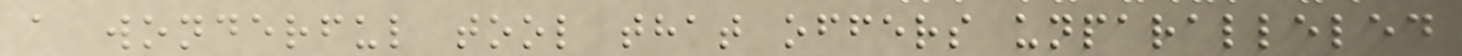a wonderful tool that offers unparalleled
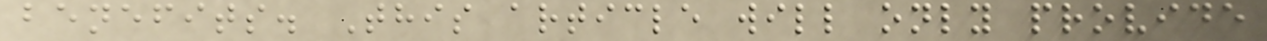benefits. This article will only provide
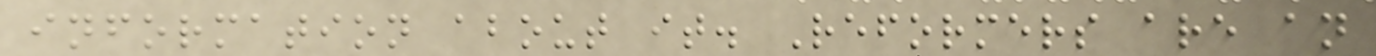information about it. Reformers are an
